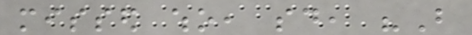missed who, said, "But
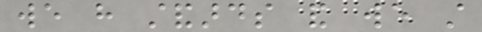we have standards and we still
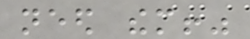need them!"
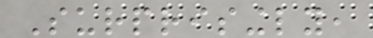Surprisingly,
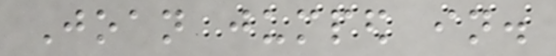Joan jumped in.
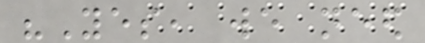"Yes, we need
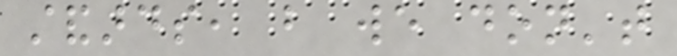standards, but we don't
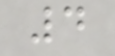4
